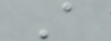A
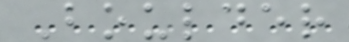Boulder
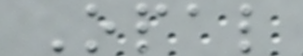Opal
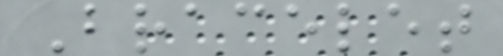Bracelet
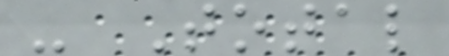- Total
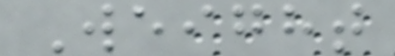Weight
